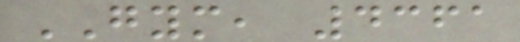GYM, 4361
